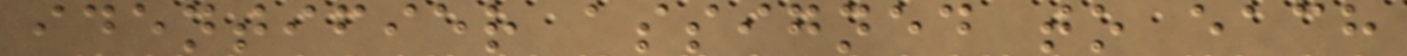identifier assigned to each
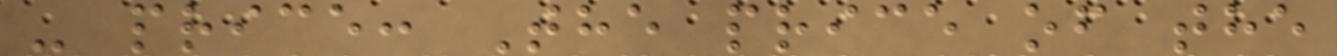- price: The price of the
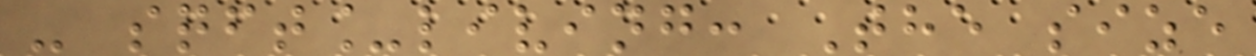- sqft_living: The size
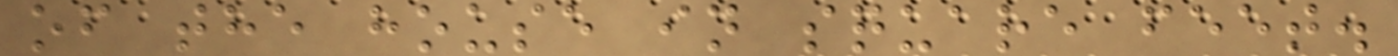of the house in square feet.
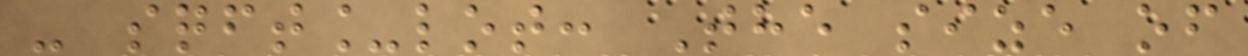- sqft_lot: The size of
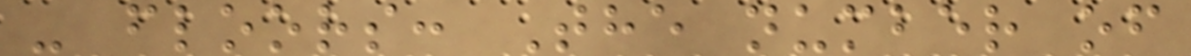- floors: The number of
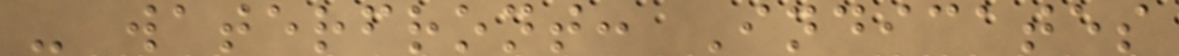- waterfront: Indicates
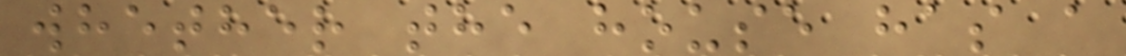whether the house has a
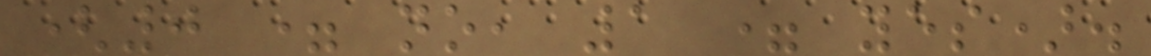(0 = no, 1 = yes).
